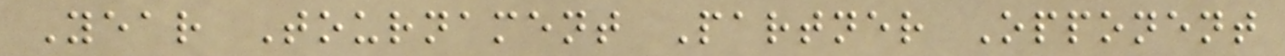Year Tournament Partner Opponent
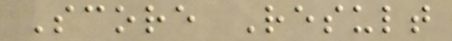Score Result
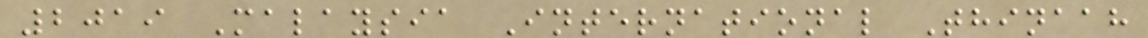2019 Malaysia International Thinaah
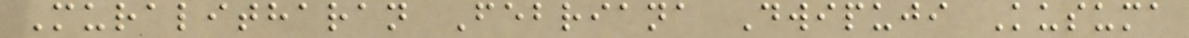Muralitharan Febriana Dwipuji Kusuma
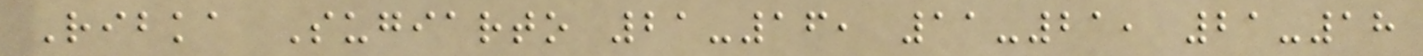Ribka Sugiarto 21-16, 11-21, 21-18
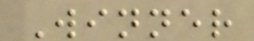Winner
